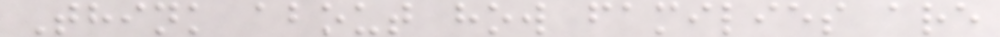Think about how families are
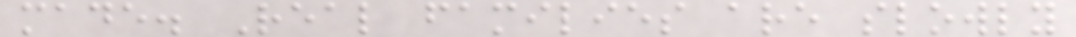made. Real families are slowly
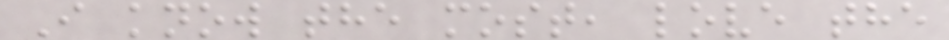I know the most, love the
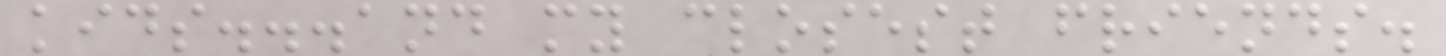kids...and my closest friends.
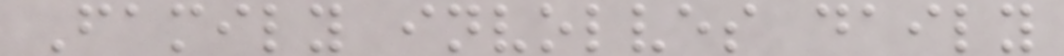Family involves daily
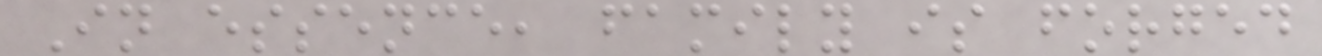In essence, family is forged
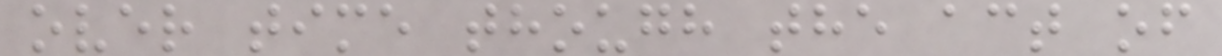over time though the act of
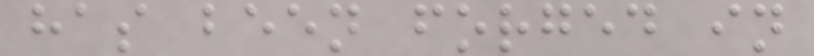has been forged in
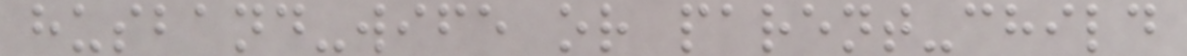husband-wife or parent-child
